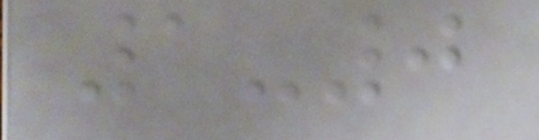1-0
